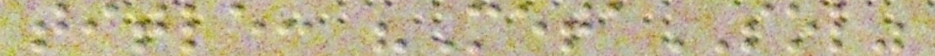title: "MetaSOL"
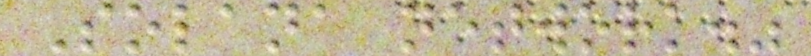Solana network."
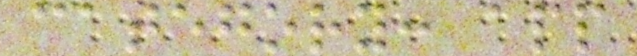category: app
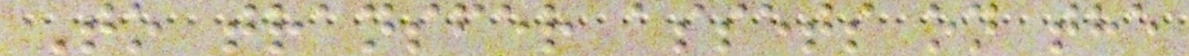To transfer assets on the
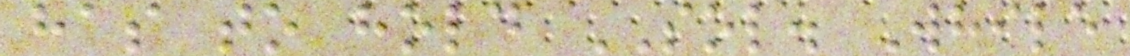has to hold SOL. While
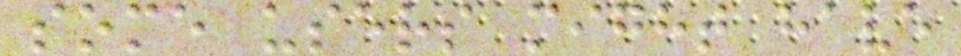some users might have
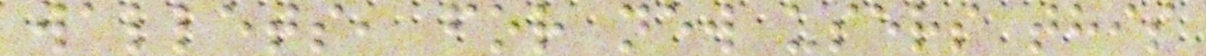wallets, for new users this
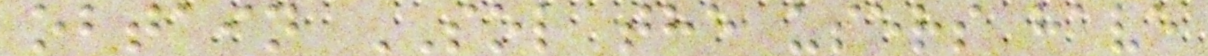obtain SOL the users have
